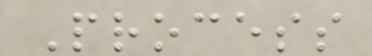Process
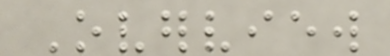Overview
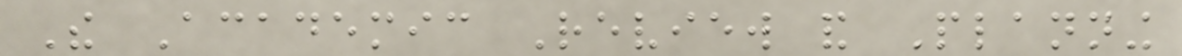The Academic Review and Planning
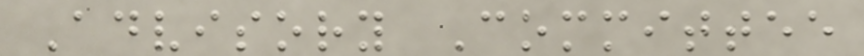Advisory Committee
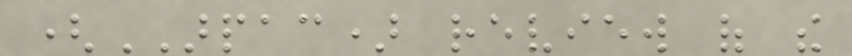(ARPAC) review of the
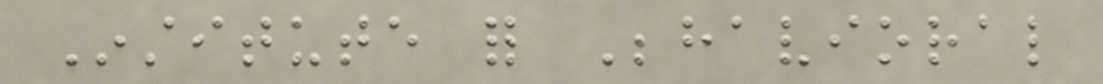Institute for Behavioral
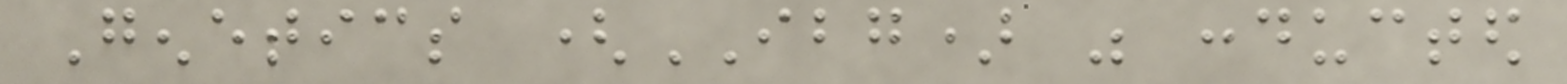Genetics (IBG) was conducted
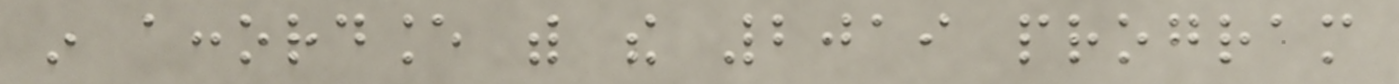in accordance with the 2019 program
